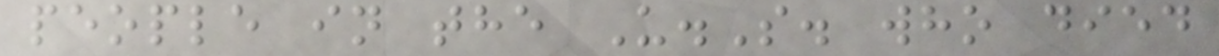people in the U.S. who died
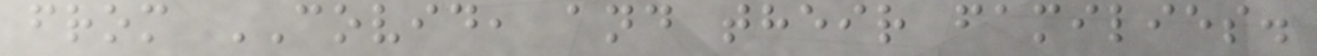from COVID, and their families.
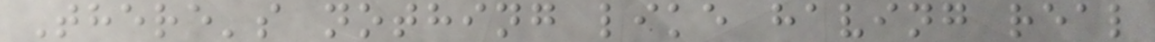There's nothing like having real
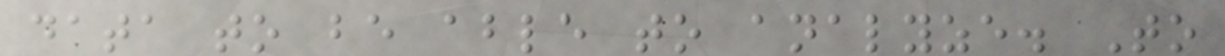data to be able to analyze. To
